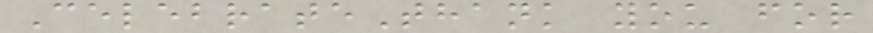CelebrateThank you for
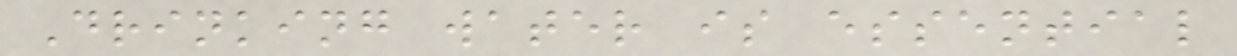Drinking water is essential
